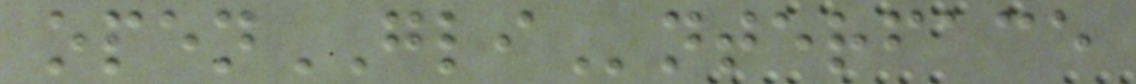openGLInterface
